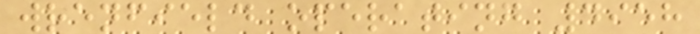wrenfield operating 4958
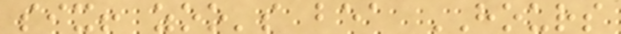six! zoo's bea HOURS
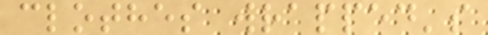clothes wrapped's
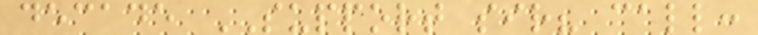decade SUPPORT sir? call:
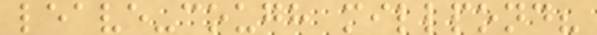leave-cough millpond?
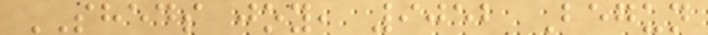SHEDS joy, 9052 Begun
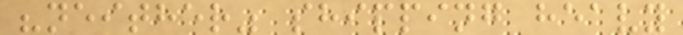"neither" shipping heavy
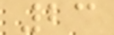23
